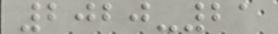2020-21
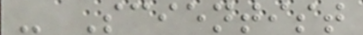- Scientist
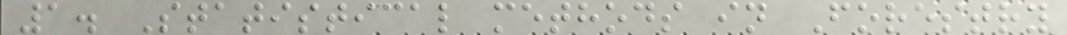1. Statistical methods in Forestry
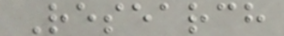Research
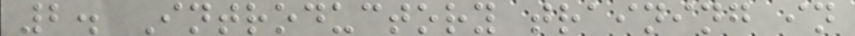2. Introductory training in
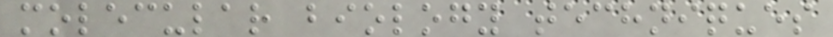molecular biology techniques
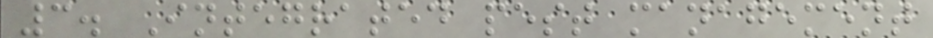3. Integrated pest management
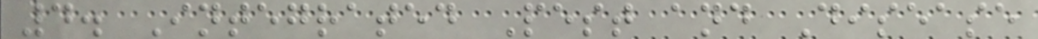4. Integrated Pest and Disease
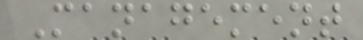Management
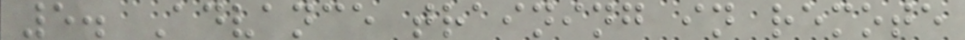5. Advance training in remote
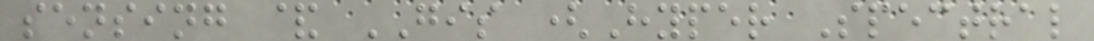sensing & GIS (Hyper Spectral
